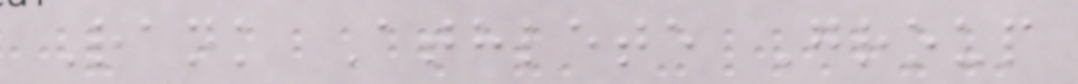Rank Athlete Group
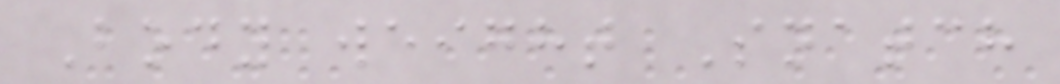Body weight Snatch
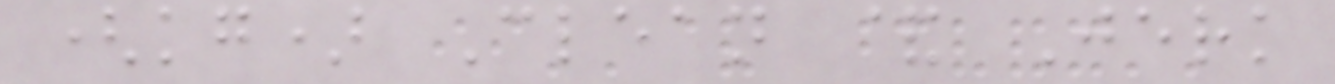(kg) Clean & Jerk
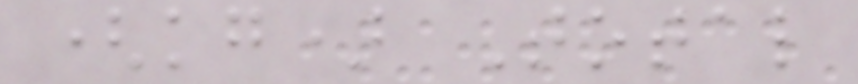(kg) Total
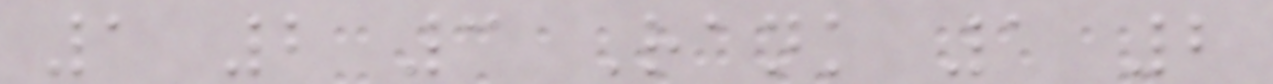1 2 3 Rank 1 2
